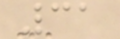31
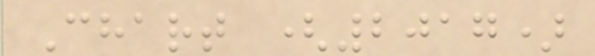Chart (2017)
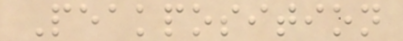Peakposition
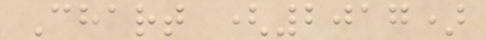Chart (2017)
